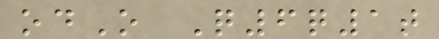odO Q6q1t
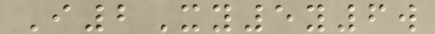I2Xy5y6w
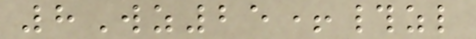8Wz25+#zl
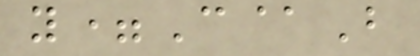y=C@B
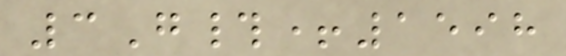3G#+1598
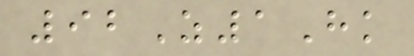92Z1Hk
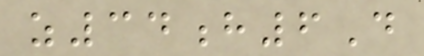z34h6D
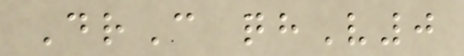DrC qhV0
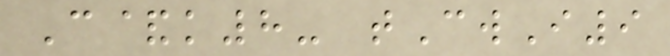C&k8- tCwI9
